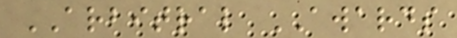ARBITRAL AWARDS
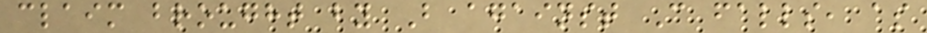claim brought by B against C falls, as
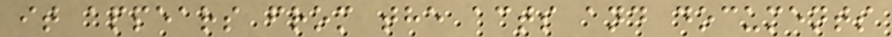it appears from the acts and documents
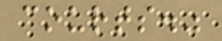courts."
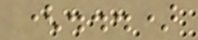(...)
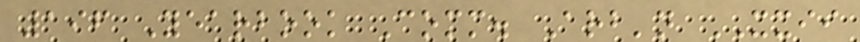196 Yearbook Comm. Arb'n XXII
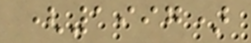(1997)
